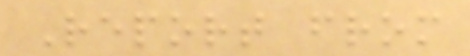Report from
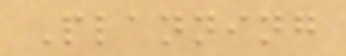Planning
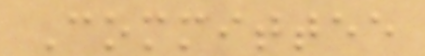Committee
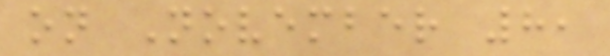on November 8,
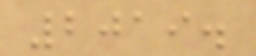2019.
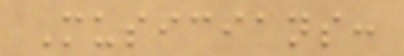Musicians:
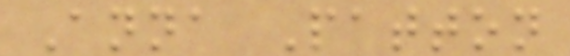Anna Patton
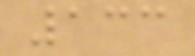133
